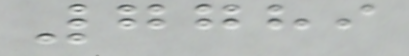7789
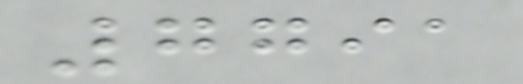7791
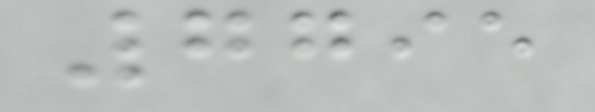7795
